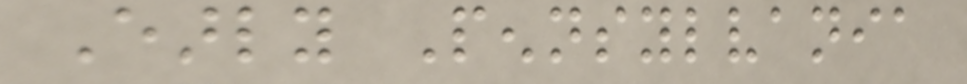Early Pennsylvania
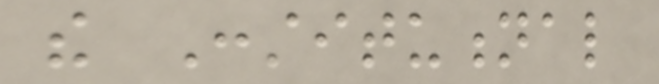the Constitutional
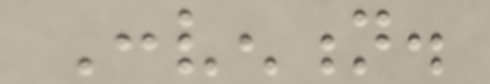Convention.
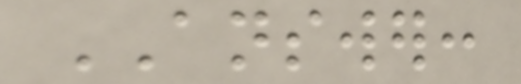ANSWER:
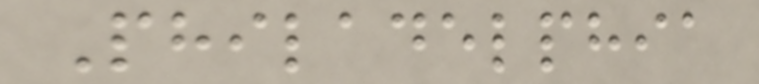Philadelphia
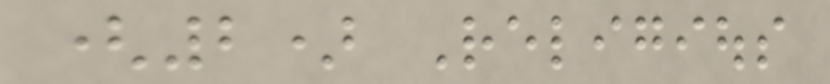(2) Religious
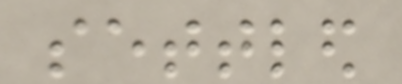settled
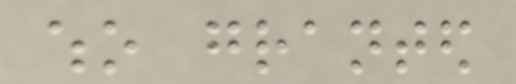who granted
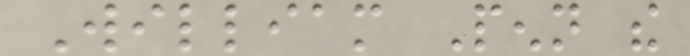William Penn the
